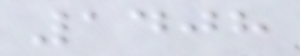1408
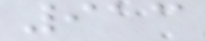913
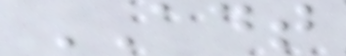ADT
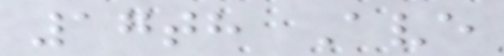17th Ave
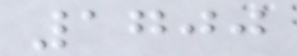1700
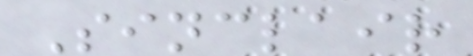Sinclair
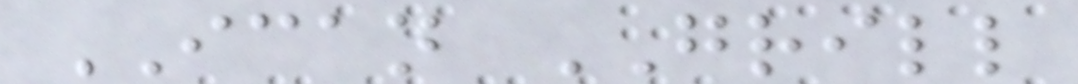ICAN GRILL
